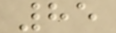85
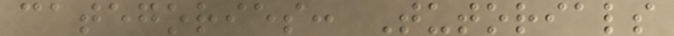categories: Tutorials
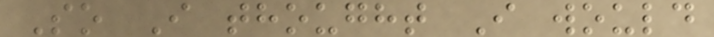So I thought I would
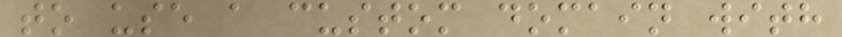to use a custom domain with
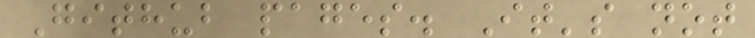Github pages. It's not
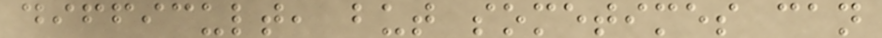difficult, but sometimes can
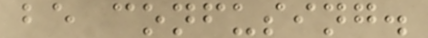be confusing.
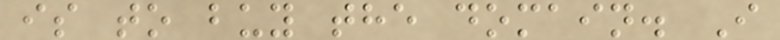is to buy the domain. I
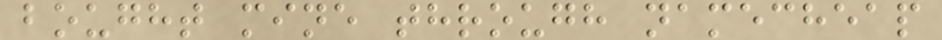bought mine through namecheap
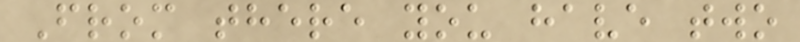From there you have two
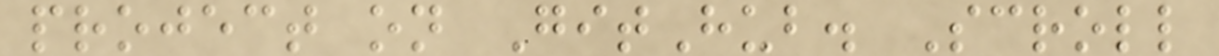project on GitHub. Scroll
